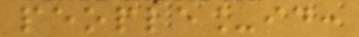people_id:
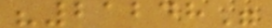"21248"
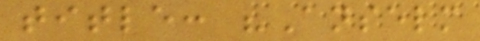title: "Anselm
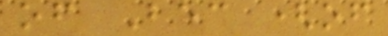of Bec (of
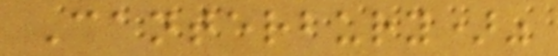Canterbury)"
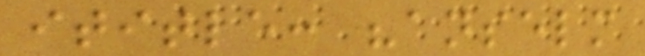ititle: "anselm
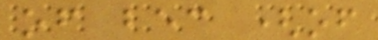of bec (of
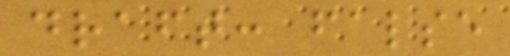draft: false
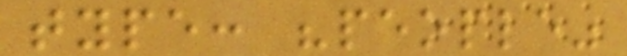type: "people"
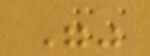""
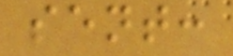sent:
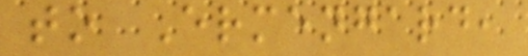to Ermengard,
